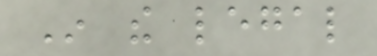In the legal
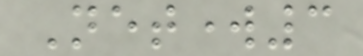Network3
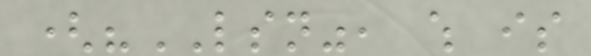("LSN", which is
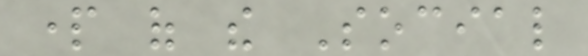part of the Social
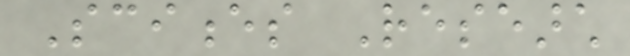Sciences Research
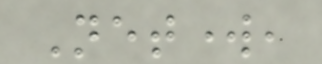Network,
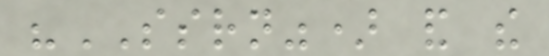"SSRN") and the
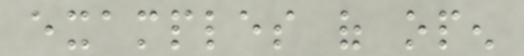examples of open
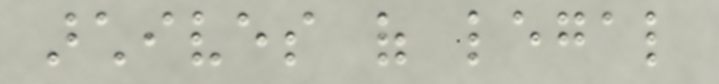archives of legal
